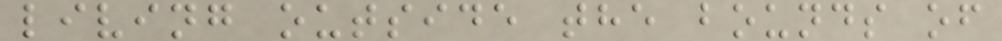living outside the bounds of
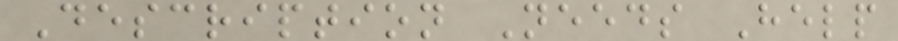Description Needs Help
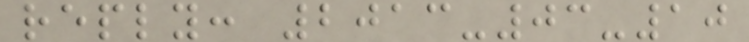reply: 2013-03-10
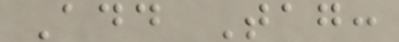Add Tag:
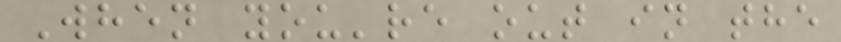When you're out in the
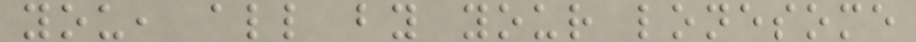you, all by your lonesome
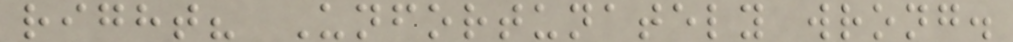right? Unfortunately wrong.
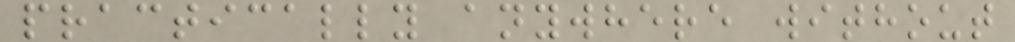practically anywhere without
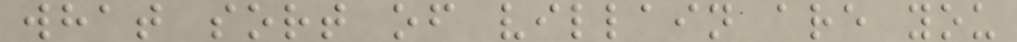what sort of villain are you
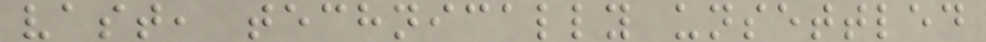vast, technically unsettled
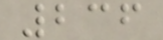236
